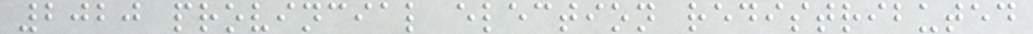2020 provincial election redistributed
